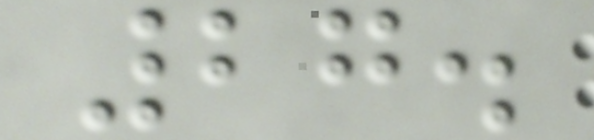27.
